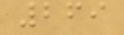269
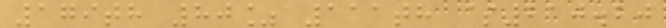179th 80% 111th $210.20
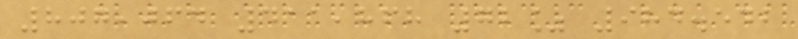807,064 411,868 72% 984.542
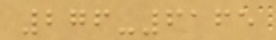276-6165
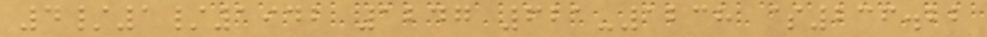4/1/1942 1247 621-1238 $236.22
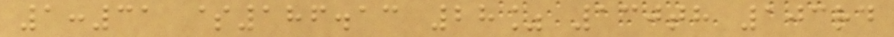1:31 $186.13 28% 130th 103rd
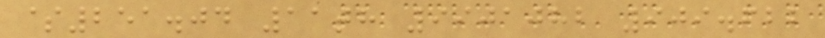$251.04 11th 9901082 909.622
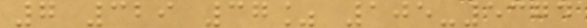7 329 37% 105-5374
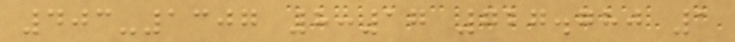403-1307 8:17 727.780 1
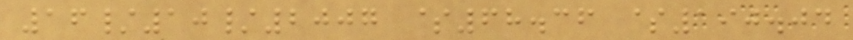16/10/2007 $68.36 $190.04
